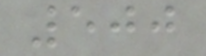500
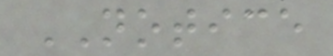NOTICE
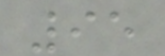95
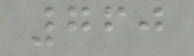760
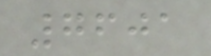7601
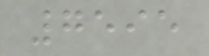7595
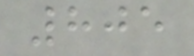805
